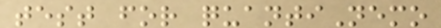test for quantiNemo
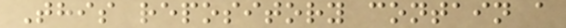This repository contain a
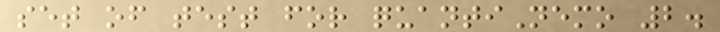set of test for quantiNemo 2.
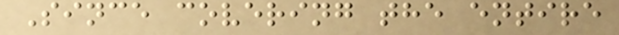Since covering the entire
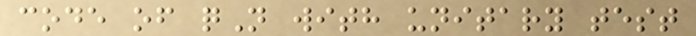code of qN with unitary test
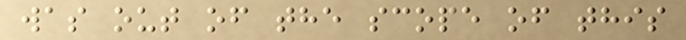was out of the scope of this
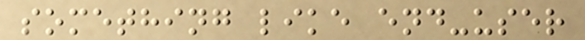something like end-user
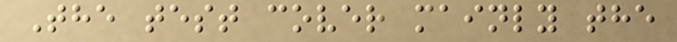The test cover mainly the
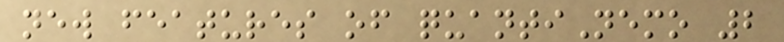new features of quantiNemo 2
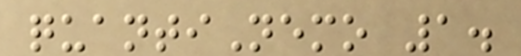quantiNemo 1.
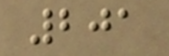201
